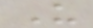U
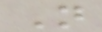N
